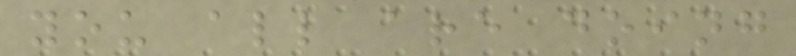you all are doing
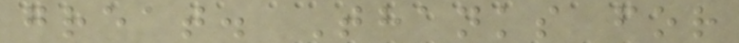great. Thanks for
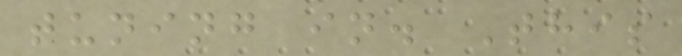tuning in. This
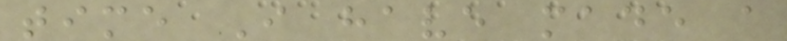time I have made a
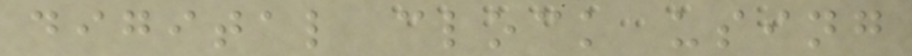digital clock using
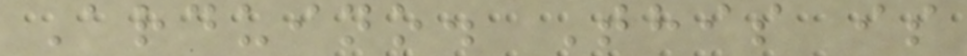Arduino. This is
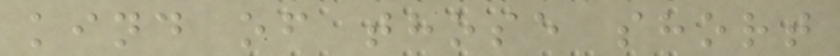kind of those short
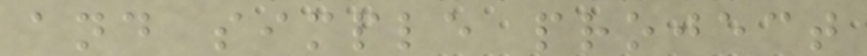and simple project
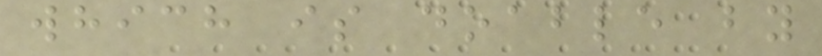which is doable by
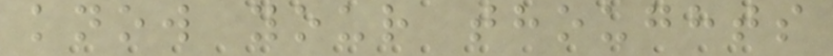know your thoughts
